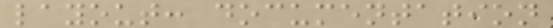layout: documentation
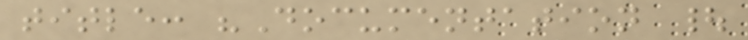title: "Documentation |
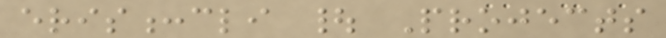eris:cli | Projects
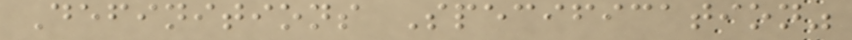Definitions Specification"
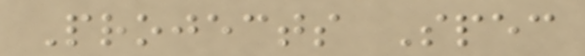Projects Spec
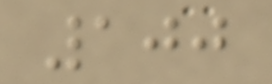100
